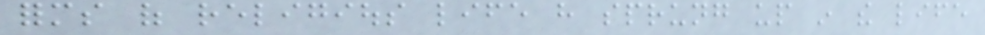forms of religious life have sprung up in the life
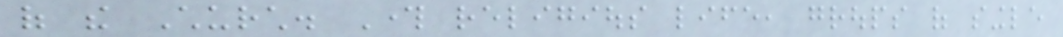of the Church. Through religious life, groups of single
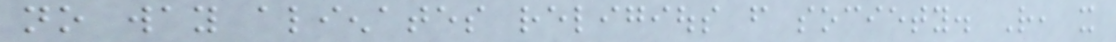no way alienates religious from society. Rather, it
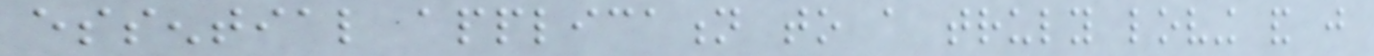essential application to a truly loving and just
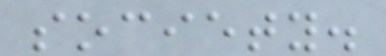society.
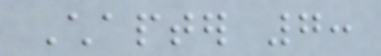Chapter 7:
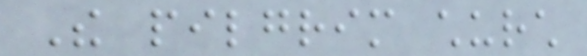The pilgrim church
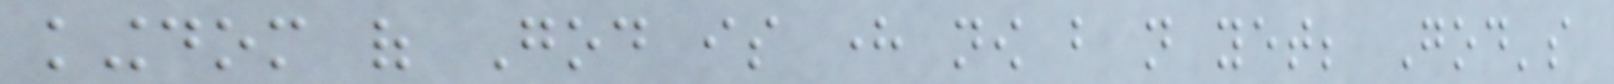kingdom of God is here now but not yet; God's
